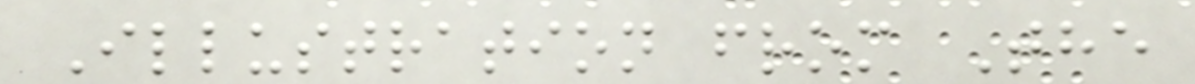Illustration from The
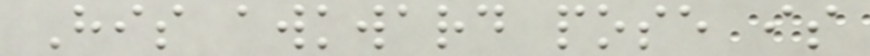His awkward pose is
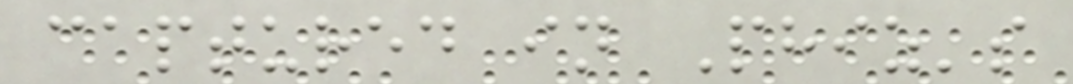captured in Phiz's
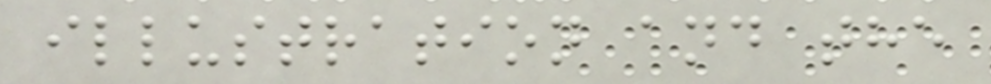illustration and the
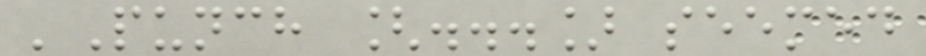'Punch [...] seemed
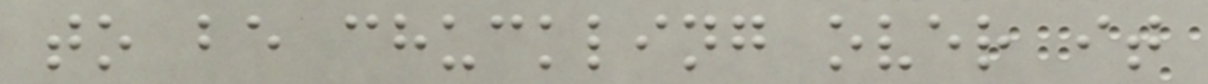to be chuckling over it
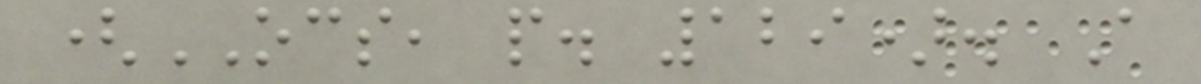(OCS, p. 129). A
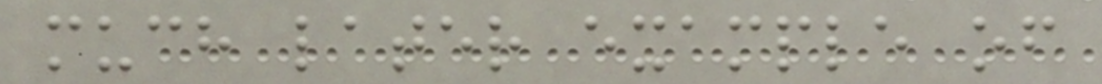much later example of
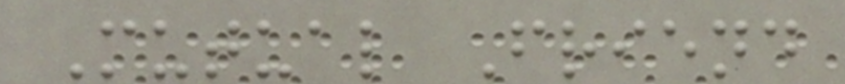Mutual Friend
